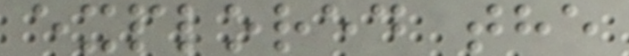explored the
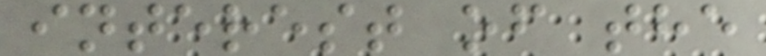interest of the
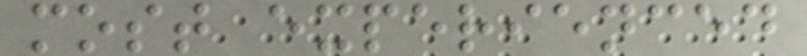most experienced
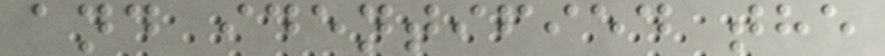and identified the
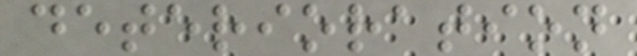deterioration
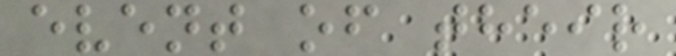event of their
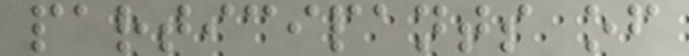participants of
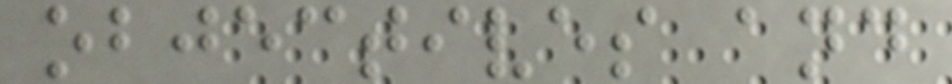objectives and
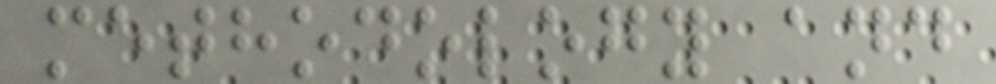methodology and
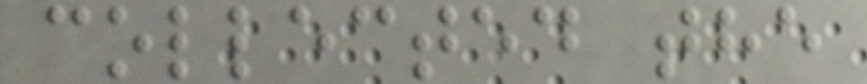collected the
